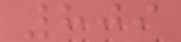809
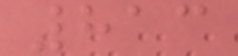813
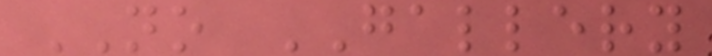NO GALLERY
